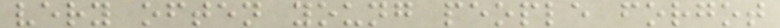very often young people forgot
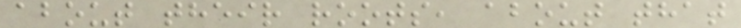about their roots, about that
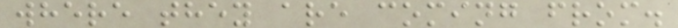where they are coming from.
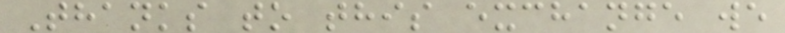Thanks to this exchange we
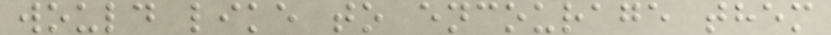would like to encourage them
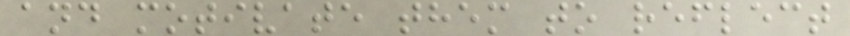and motivate them to reflect
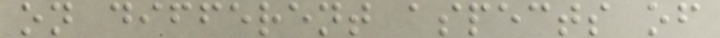on different aspects of
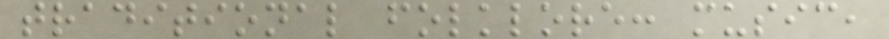traditional folklore: music,
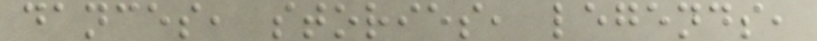dances, stories, legends,
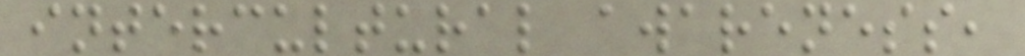intercultural awareness,
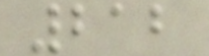212
